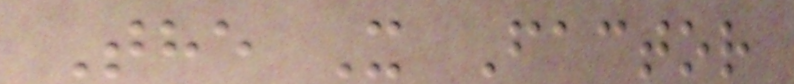The X Factor
